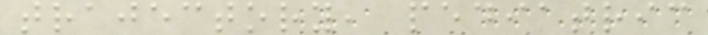trajectory, pediatric
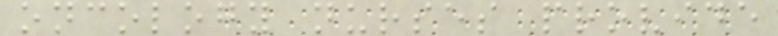oncology nurses provide
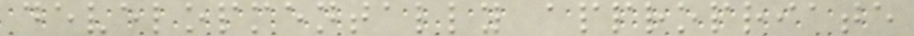developmentally appropriate
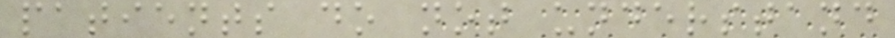patients do not understand
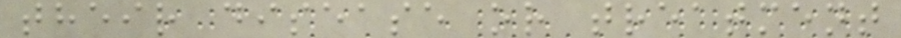their disease or treatment
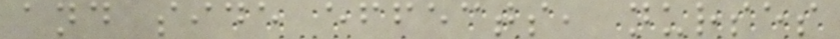and side effects, nurses
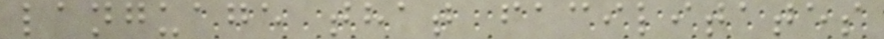language that facilitates
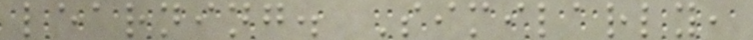learning. Similarly,
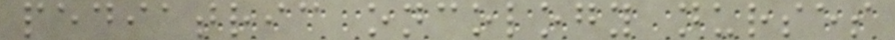pediatric oncology nurses
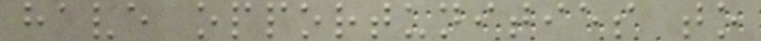have opportunities to
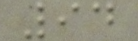94
